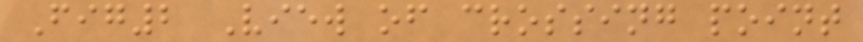Fig2 View of crossing point
